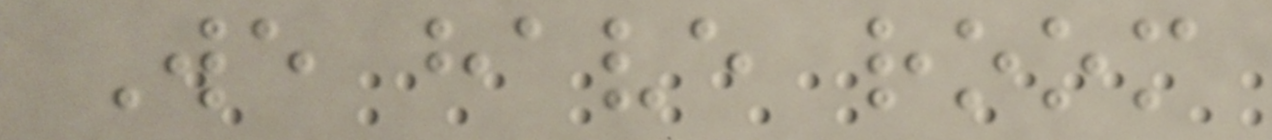We have room
